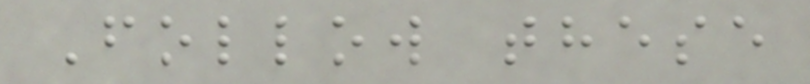Follow these
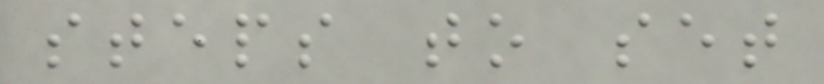steps to set
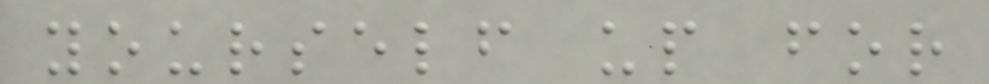yourself up for
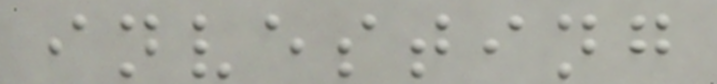investing
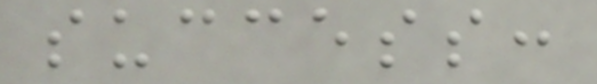success:
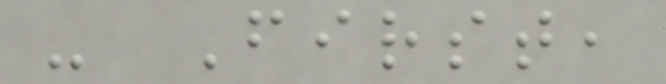- First,
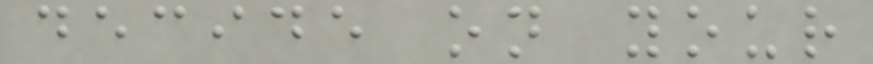decide on your
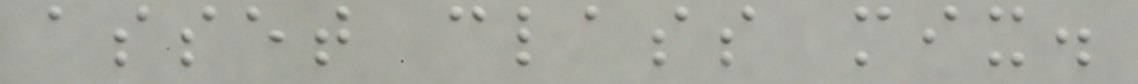asset class mix.
